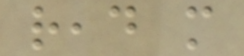read more
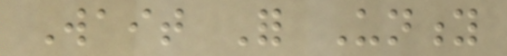Wait For Unity
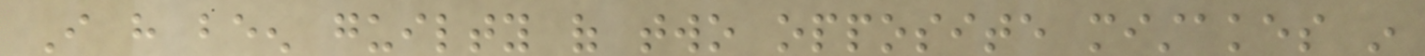I have been guilty of two opposite mistakes in
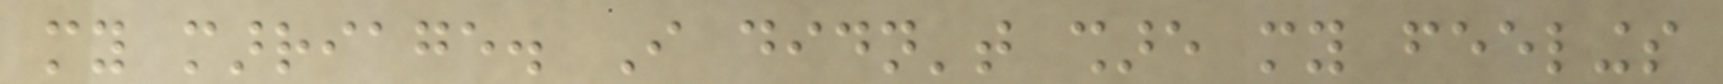my marriage. I didn't share my feelings
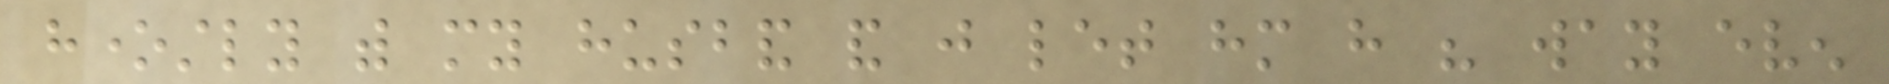honestly with my husband and just let him have his way even
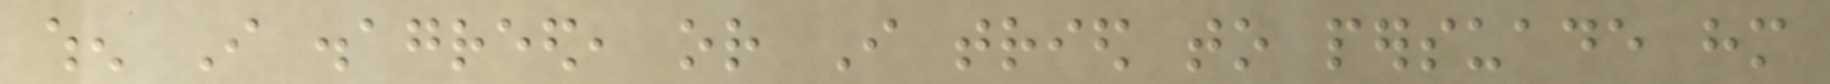when I disagreed, or I tried to persuade him
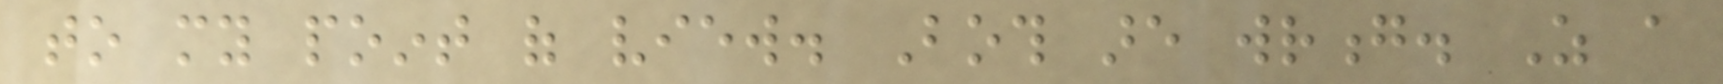to my point of view. Both are wrong. As a
